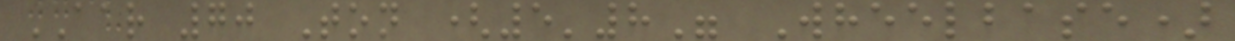AAR 70 Ton (5'8" Wheelbase)
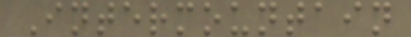Intermountain
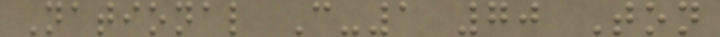National C-1 70 Ton
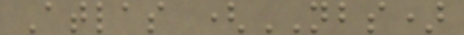Atlas (NBS)
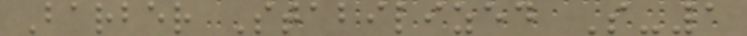Barber Stabilized S-1
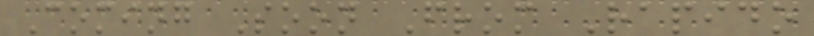Coming Soon From Rapido
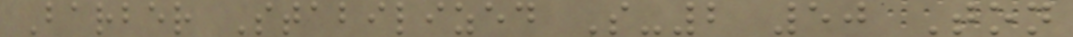Barber Stabilized S-2 50 Ton
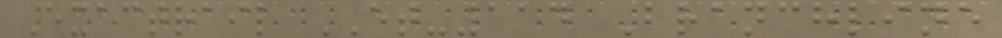Exactrail ET-114 Branchline
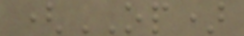(OP)
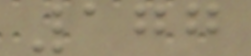177
